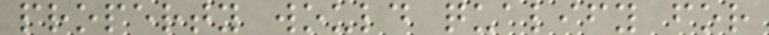property would qualify for
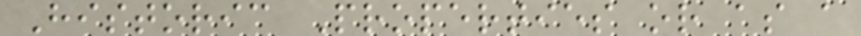Historic Properties or as a
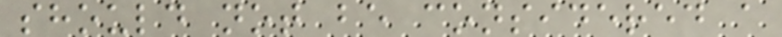should not be considered a
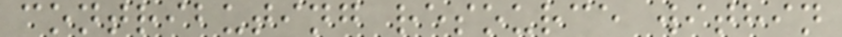contributing resource within
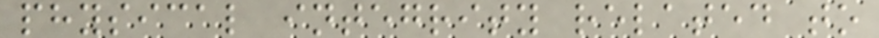physical integrity related to
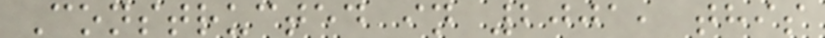Constructed in 2001, this
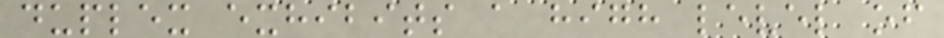duplex exhibits a high level of
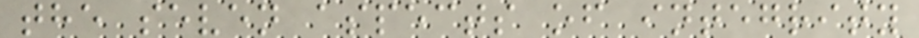the seven aspects of integrity
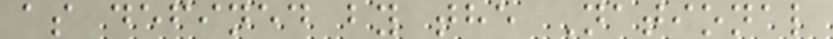as defined by the National
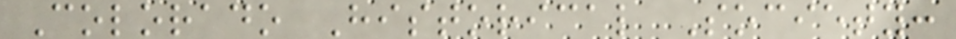Colorado Historical Society:
